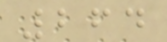264
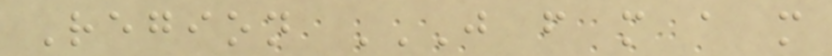Region J F M A M
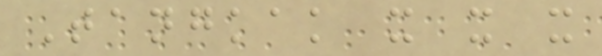Tangkak x x x
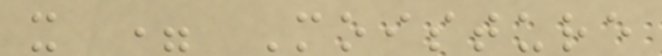x = Moisture
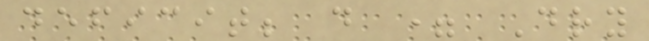deficit; d = Dry
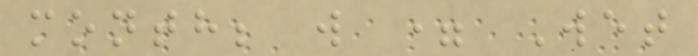month; w = Wet
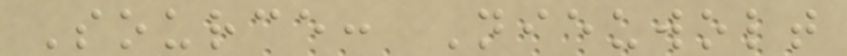Source: Nieuwolt
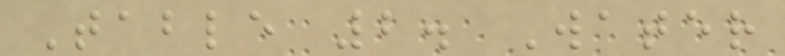Table 2. Water
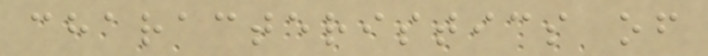characteristics of
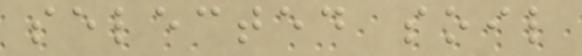selected soil
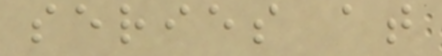series at
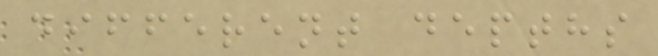different depths
